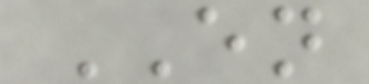EN
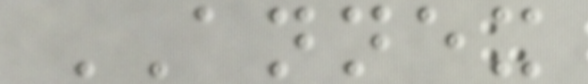ANNEX
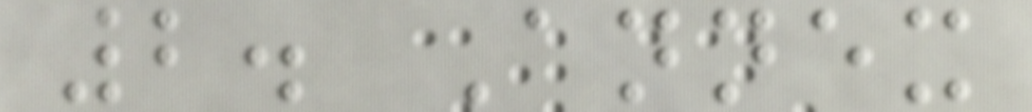2. Annex
